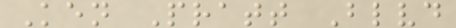Ken Pratt Blvd
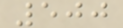500
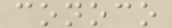conoco
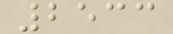2533
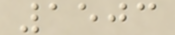1503
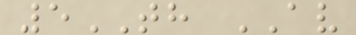5TH AV
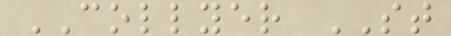COLLYER ST
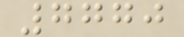7770
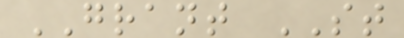GRANT ST
